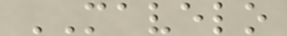MAVELO
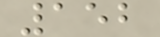152
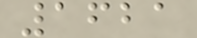1621
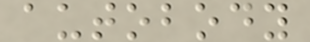autobody
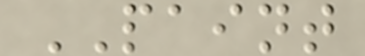PAINT
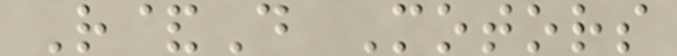R&D Motors
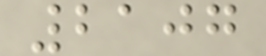2107
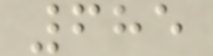685
